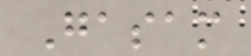Gasam
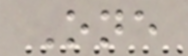One
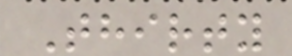Thirty
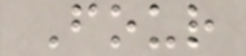Four
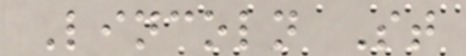Lincoln St
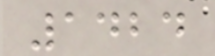1424
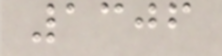1306
